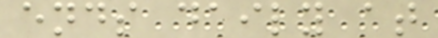ends daily at
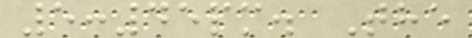5:45pm. The
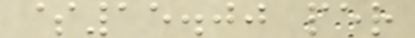$15.00 per
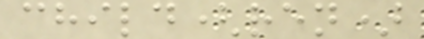child(ren)
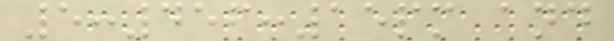5:456:15pm and
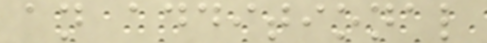an additional
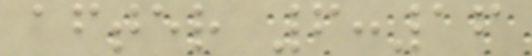after 6:16
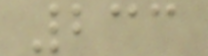233
